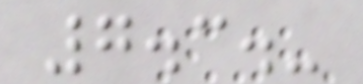7.3.-
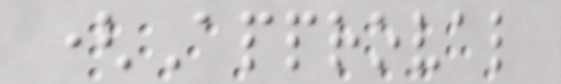(Approval
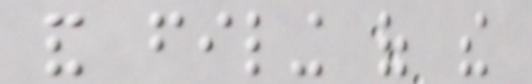and filing of the
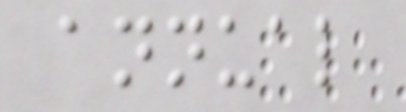annual
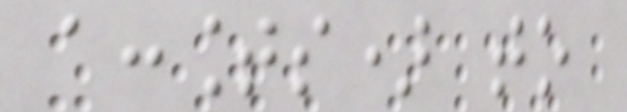accounts) to
